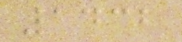1432
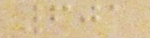601
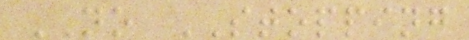NO STOPPING
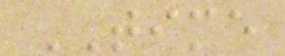TIME
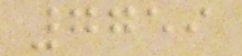7759
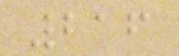216
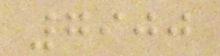7900
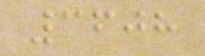3608
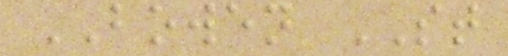BOWEN ST
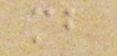mb
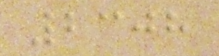2308
